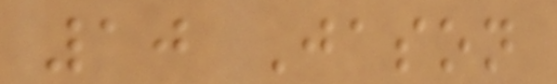10 Jason
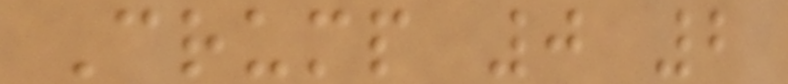Crump 0 2
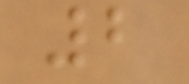2
